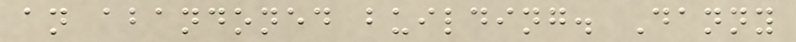an abandoned building. Danny
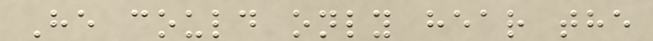He could only hear the
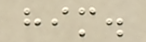him.
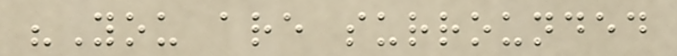"You are surrounded
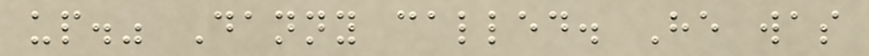up." Danny called. He was
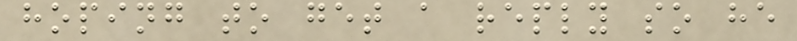hoping to get a reply so he
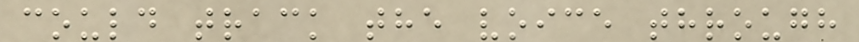could track the voice through
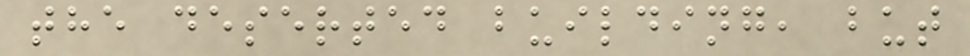the deserted building, but
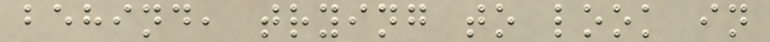behind, trying to look in
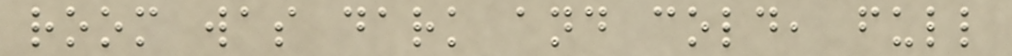room was dark and cold, full
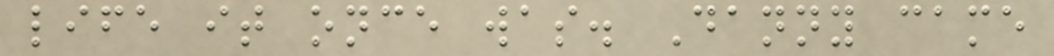life it once was. Danny came
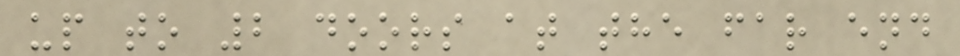up to 2 doors at the far end
